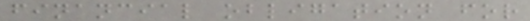financial obligation for
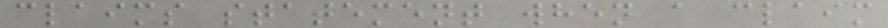claims statement when a claim
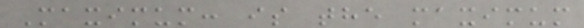Maximum: is the maximum
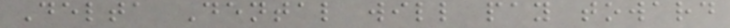Delta Dental will pay toward
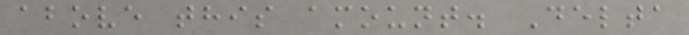above this amount. Delta
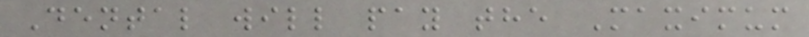Dental will pay the Maximum
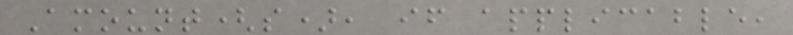Amount(s), if applicable,
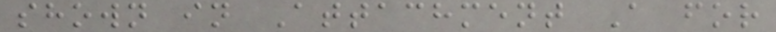shown in Attachment A for
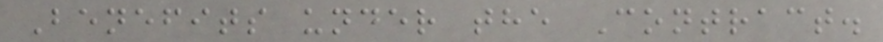Benefits under the Contract.
